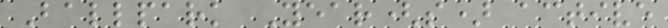Ballpark Year(s) active
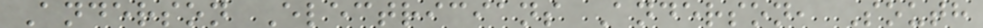Anderson Electricians Anderson, South
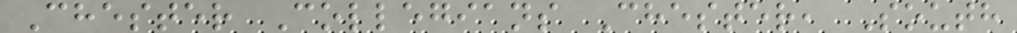Chester Collegians Chester, South
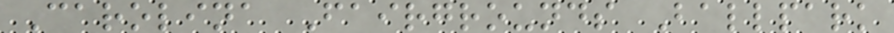Carolina Fairgrounds Ballpark
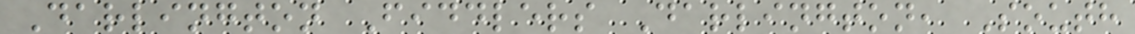Darlington Fiddlers Darlington, South
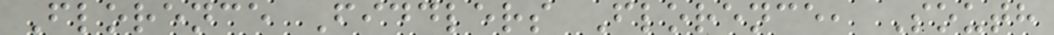Florence Fiddlers Florence, South
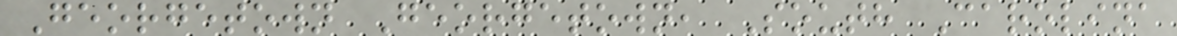Georgetown Georgetown, South Carolina
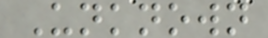Unknown
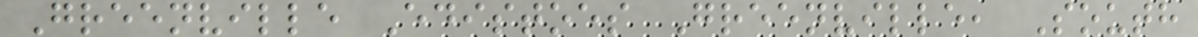Greenville Edistoes Greenville, South
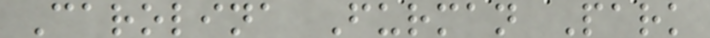Carolina Furman Park
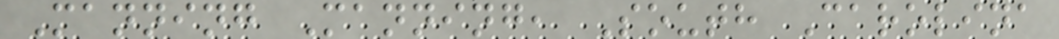Manning Manning, South Carolina
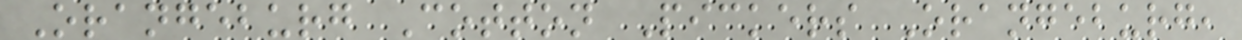Orangeburg Cotton Pickers Orangeburg,
